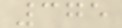375
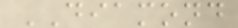DIAMOND
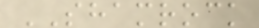SHAMROCK
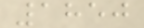1850
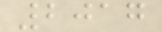2017
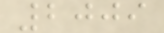2009
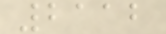2112
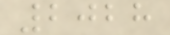2028
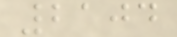2104
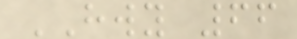HWY 66
